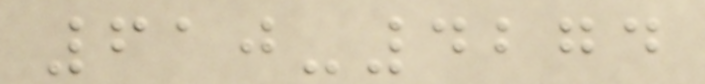610-4274
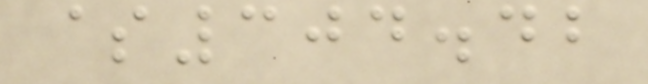$304.42
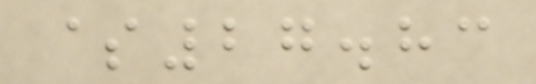$27.83
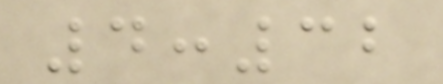4:32
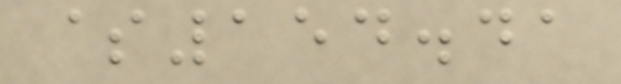$154.41
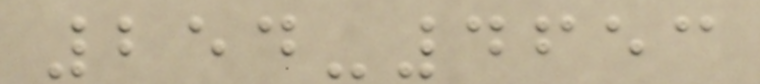254-4653
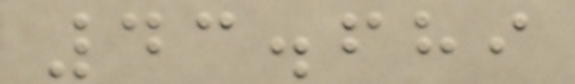43.689
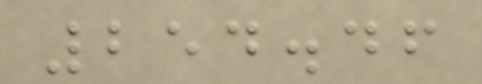254.46
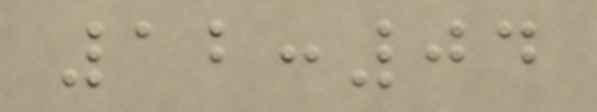12:04
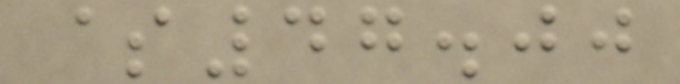$47.00
